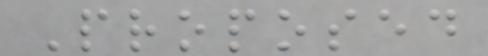Proposed
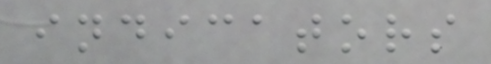indicators
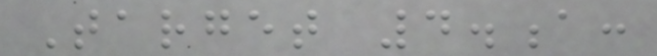Target 4.a:
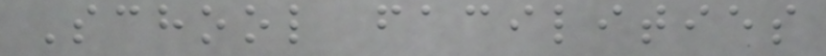School facilities
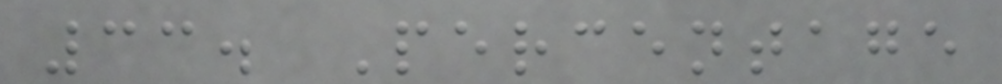33. Percentage
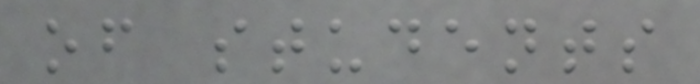of students
